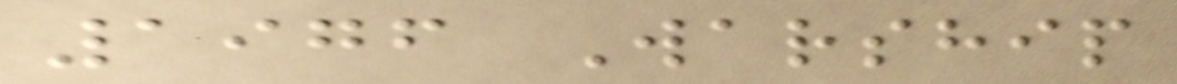1976 Warship
